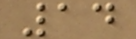14
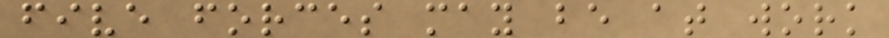five forces may be at work
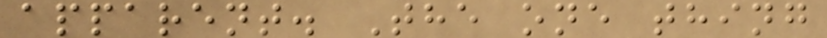apparent. The one thing
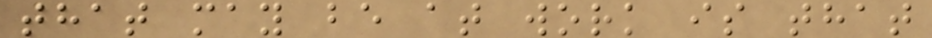that may be at work is that
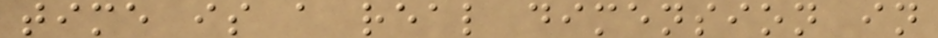time is a real dimension in
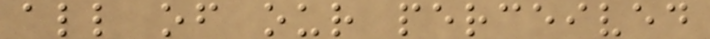all of our perceived
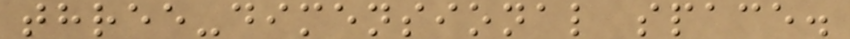three-dimensional space.
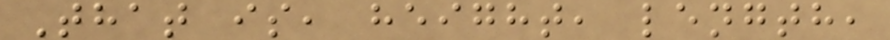That is, height, length,
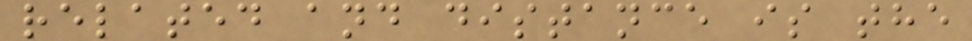related and distance is the
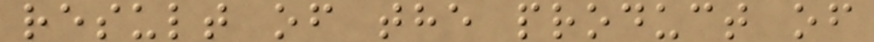result of the product of
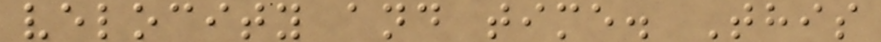velocity and time. This
